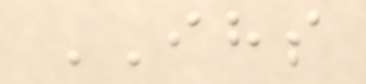IHS
